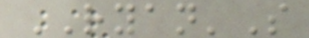RYAN'S
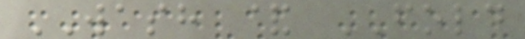WASH & FOLD
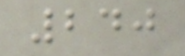240
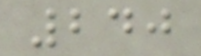240
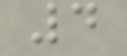4
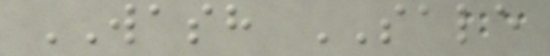WASH SALE
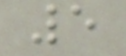5
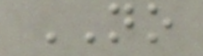NO
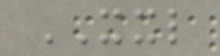XXL
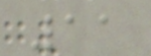11
